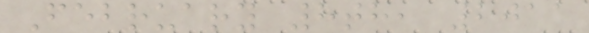February 8th, 2011
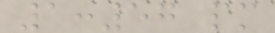1:57 pm
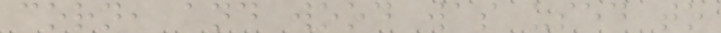corn, and wood was used to
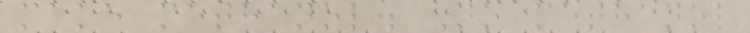make methanol. No methanol
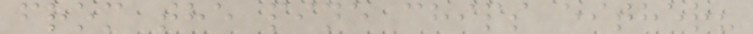from the pine chips either?
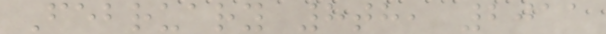February 8th, 2011
